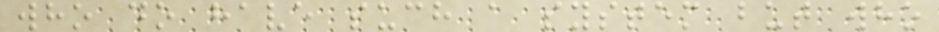who do have such a system but who
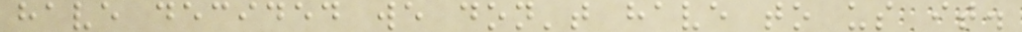have decided we don't have to us it.
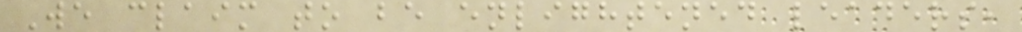We claim to be enlightened leaders,
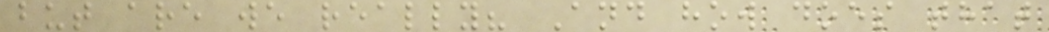but are we really? And how does that
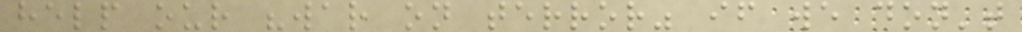help our "war on terror" if we don't
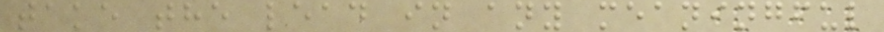take the lead in any meaningful
